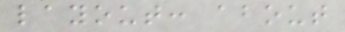layout: about
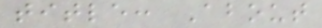title: About
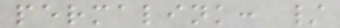permalink: /
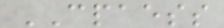CPAESS
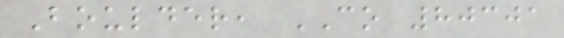Boulder, CO 80301
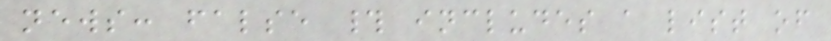news: false # includes a list of
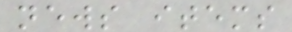news items
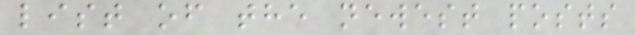list of the newest posts
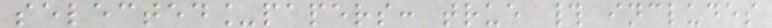selected_papers: true # includes
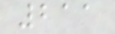211
